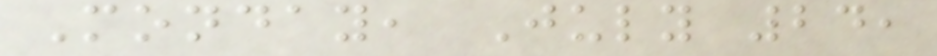Monday, July 24,
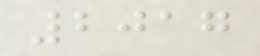2017
